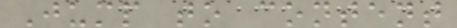Jump to content
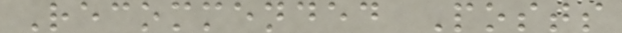Recommended Posts
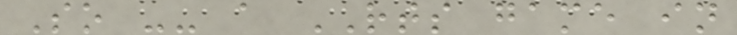So -- a RTS game in
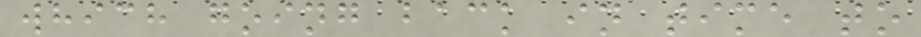which going back in time to
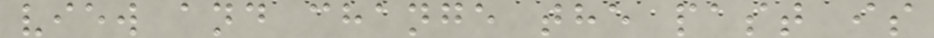view and change the past is
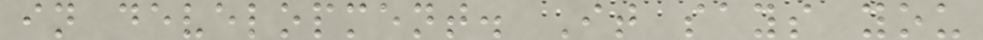in development. It says you
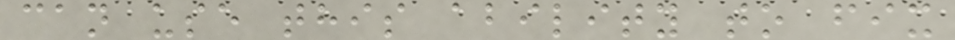can use this ability to fix
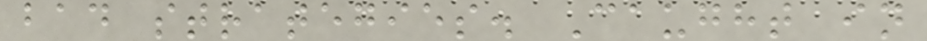bad strategies. Caught in
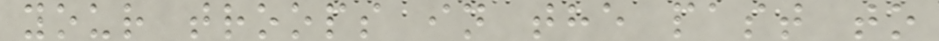your troops in the past to
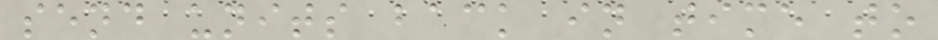send units back in time to
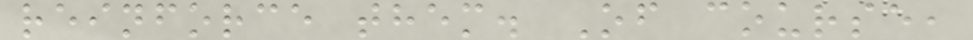reinforce them. Of course,
